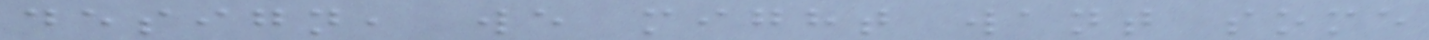design, we might want some
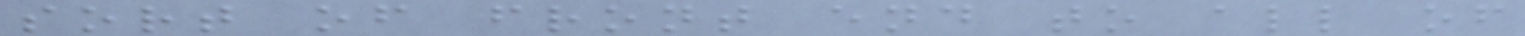sort of front end to all of
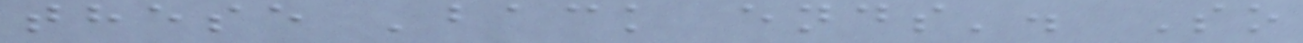these 'back ends'. So
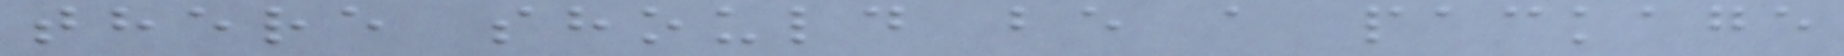there should be a package
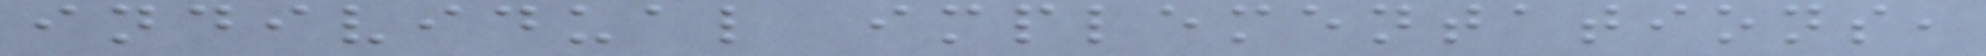individual implementations,
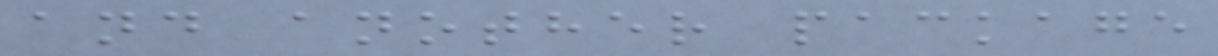and another package
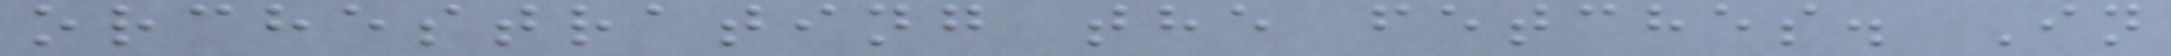orchestrating the fetches. In
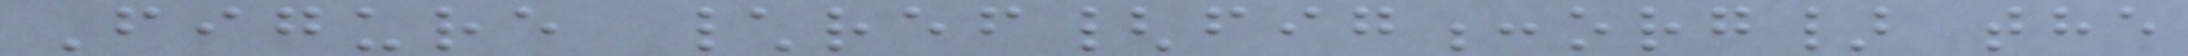Figure \ref{fig:org} the
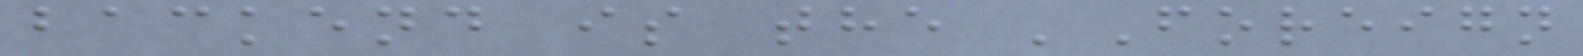backend is the 'Foreign
